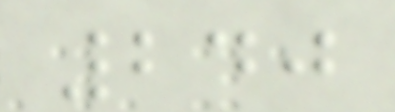240
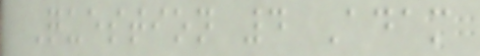Question 4 Adam
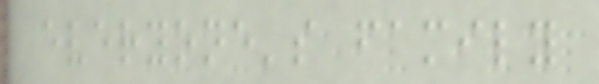everyone's family
